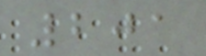201
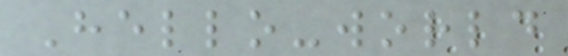Hello-world
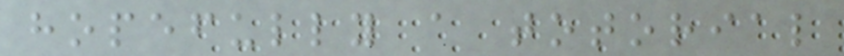hopefully a totorial
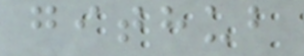github
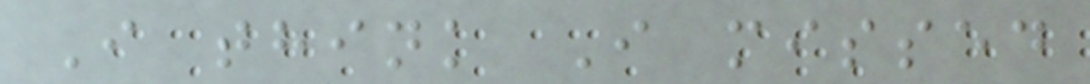I think I missed
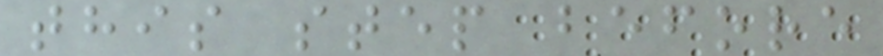this step before
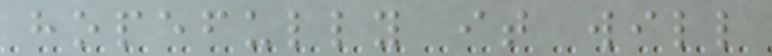hopefully it will
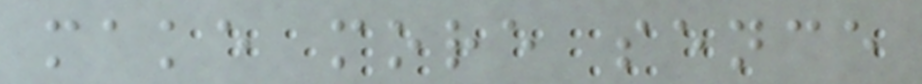make more sence
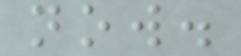now.
